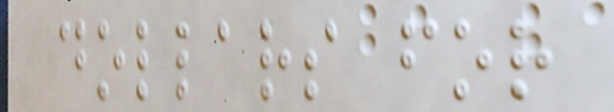dollars for
